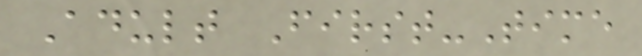Adult First-Time
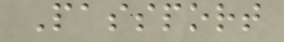Passport
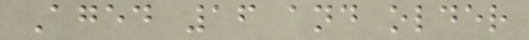Aged 16 and older
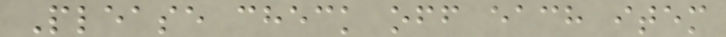Please check off each item
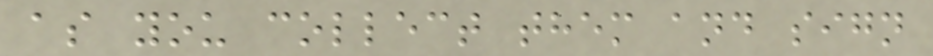as you collect them and sign
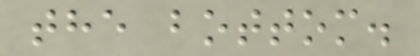the bottom.
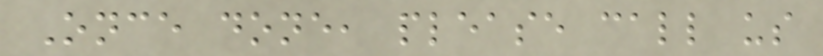Once done, please call us
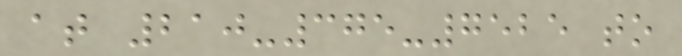at 210-375-7525 to
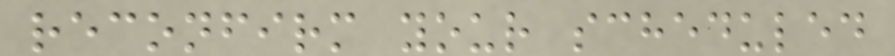reconfirm your scheduled
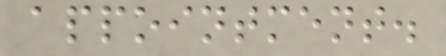appointment.
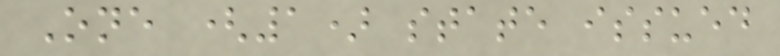One (1) state issued
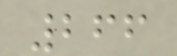266
